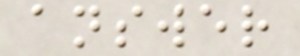answer
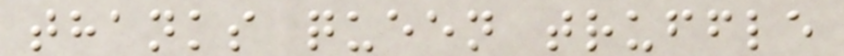thanks queen truffle
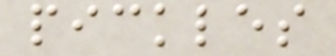pickles
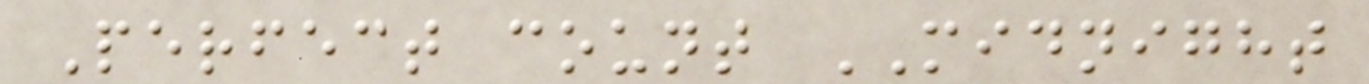Perfect count MIDNIGHT
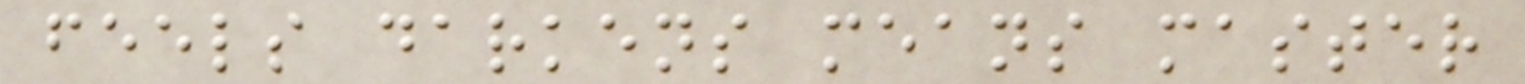feels darkens means master
